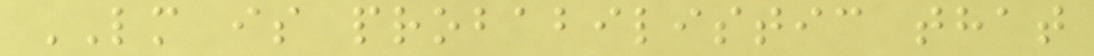LM is probabilistic that
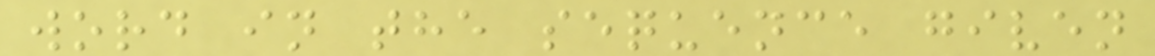word in the sequence given
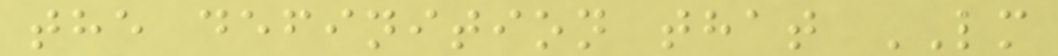the definition that LM
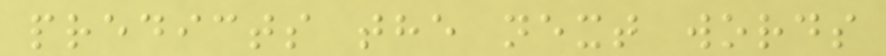predicts the next words
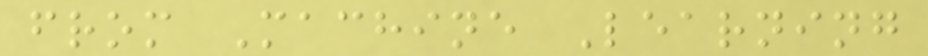from Machine Learning
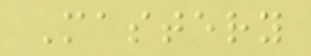Mastery
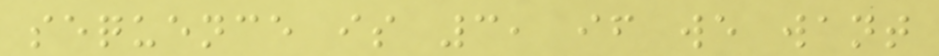sequence is 3, if we want
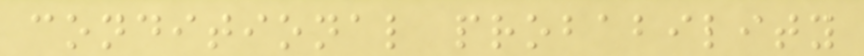conditional probability
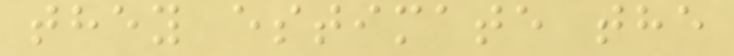they estimate the
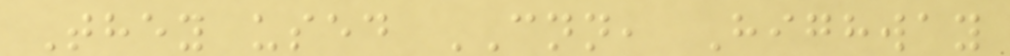They used CNN, Highway
